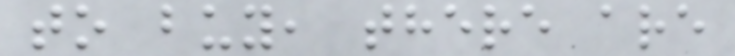to buy, there are
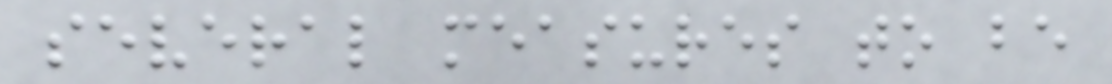several measures to be
